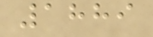1889
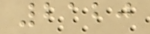2120
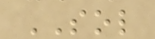SOL
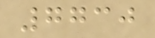7730
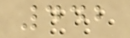442
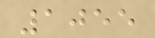1055
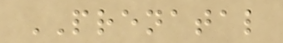PRENATAL
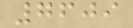7609
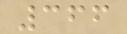366
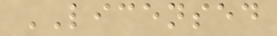LICENSED
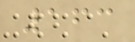163
